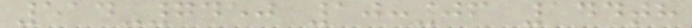514-7450 10:06 144th
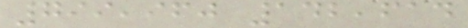799,960 142,614
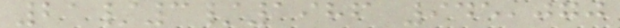21/3/1986 945,070
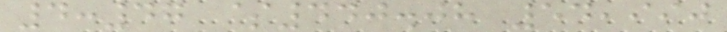4:47 $440.08 54,990
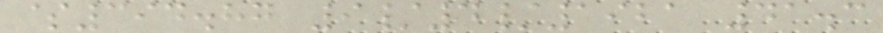$394.87 9/4/1921 41.3
